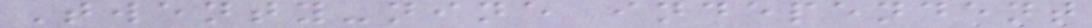Twenty-nine independent
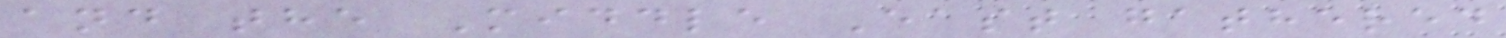and the Middle East gathered
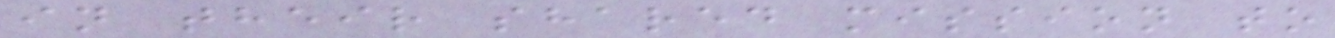in their shared mission to
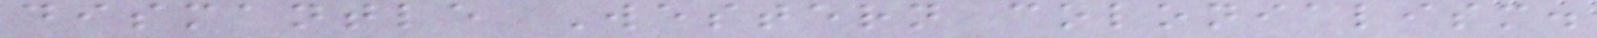dismantle Western colonialism.
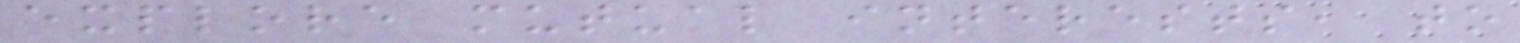explore mutual interests, to
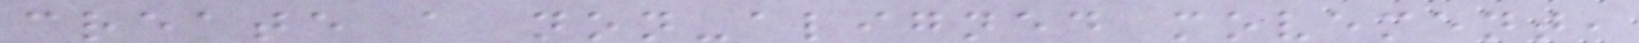create a non-aligned movement,
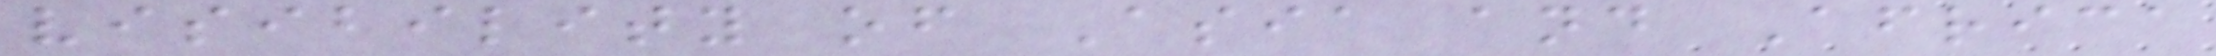visibility of Asia and Africa
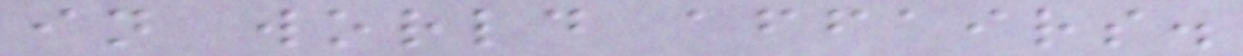in world affairs.
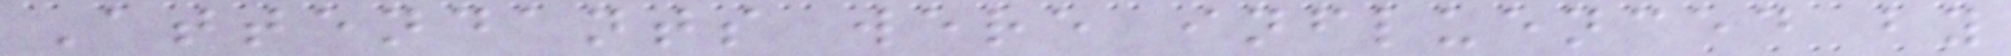Attendants were influenced by
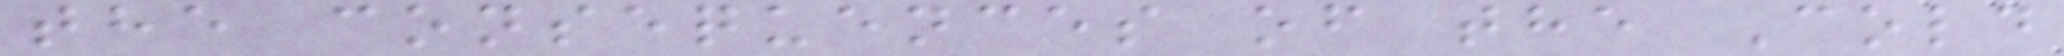the consequences of the Cold
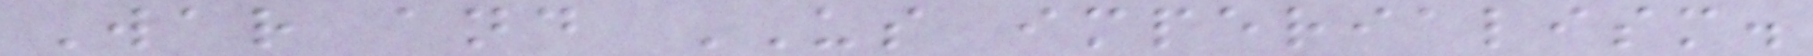War and US imperialism.
